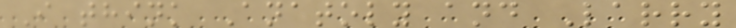I think Anatoly and Larry
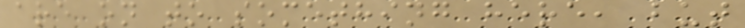are on to something here, but
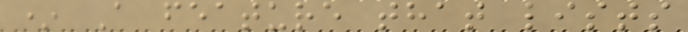* A feature that lists
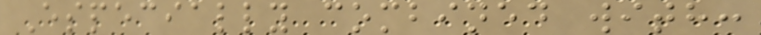Especially combined with:
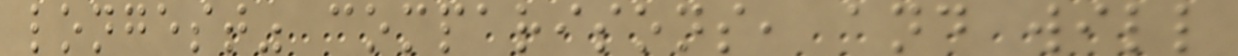longest" comparisons, and will
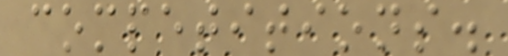competitions.
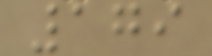179
